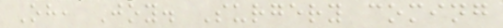Oh, Joy. Surgery coming
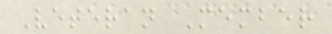Veteran Member
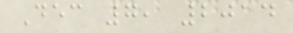Dec 7, 2014
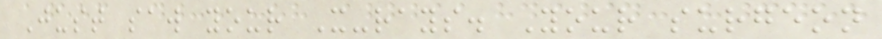Just saw your X-rays. Your surgeon
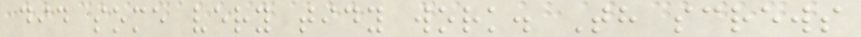did some very tidy work. Th screws
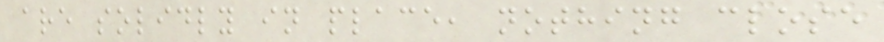are solidly in place, nothing close
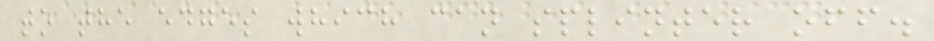to the edges which can splinter off.
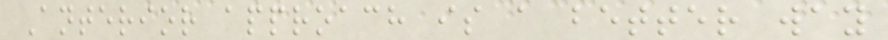Anterior approach is a better way
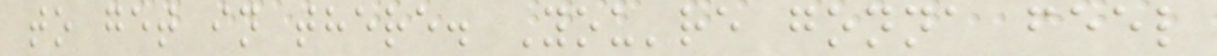to get in there. You're gonna feel
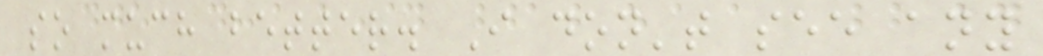so much better. I don't see any
